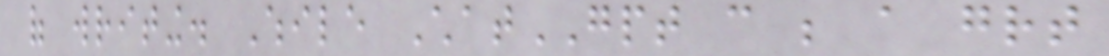of writing. While ChatGPT can be a great
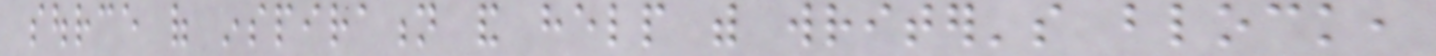source of inspiration and help with writer's block,
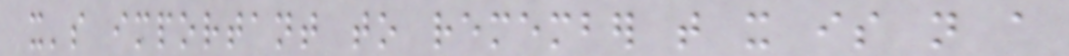it's important to remember that it is not a
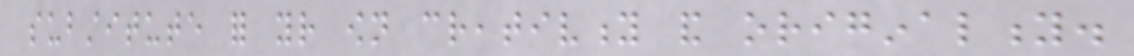substitute for your own creativity and originality.
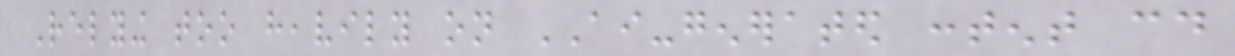Relying too heavily on AI-generated content could
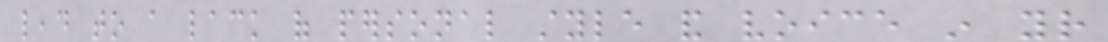lead to a lack of personal style and voice in your
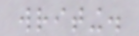writing.
